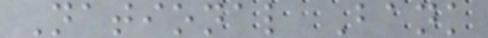National Bank
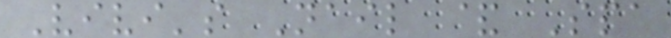Vivi's Nail & Spa
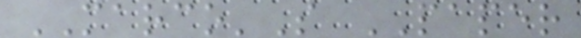MARCO'S PAPER
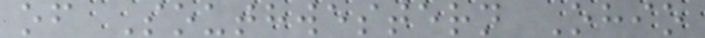of Southwestern Ohio
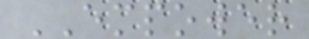EMPOWER
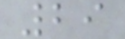29
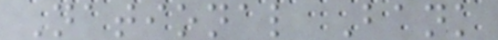National Bank
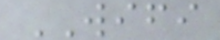WIFI
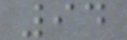94
